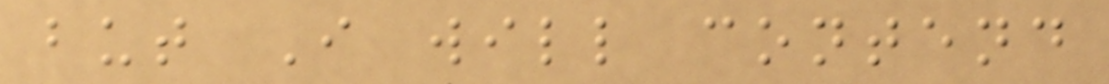but I will contend
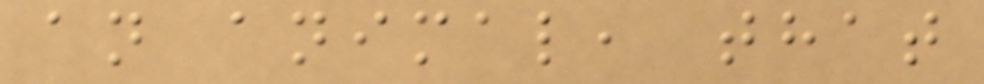an animal, that
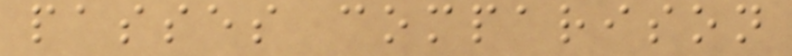passes comparison
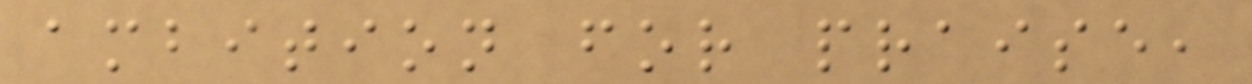ambition for praise,
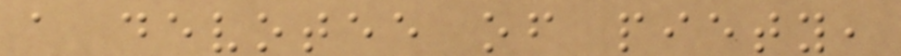a devotee of piety,
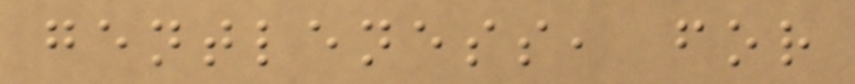gentleness, for
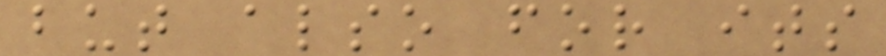but also for its
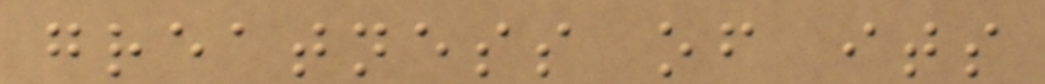greatness of its
